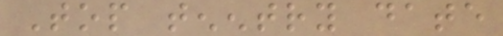Top tenentry date
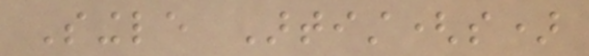Single Artist(s)
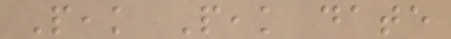Peak Peak date
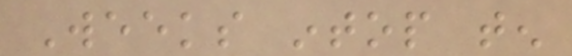Weeks intop ten
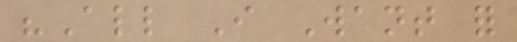"All I Want for
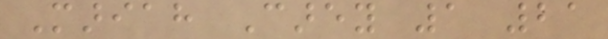Mariah Carey 1 21
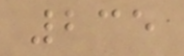235
